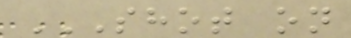SHOT ON
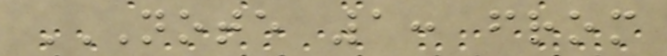NOTE 1: FROM
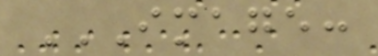IMAGE:
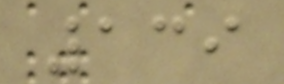139
